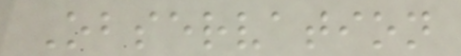Observation
